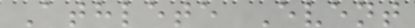Athlete Event
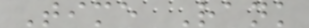Time Rank
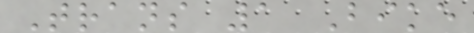Trans 1 Bike
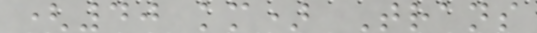(40 km) Trans
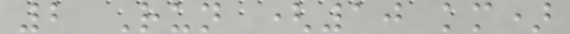2 Run (10 km)
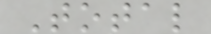Total
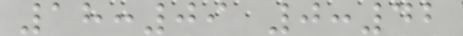18:09 0:42
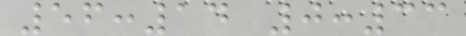56:14 0:33
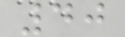40
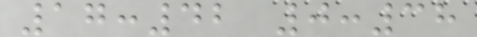17:42 0:38
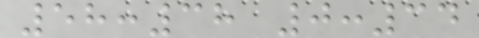58:38 0:34
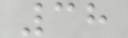38
